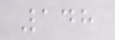148
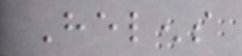Helens
